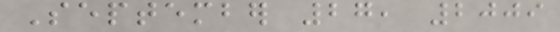September 27, 2009
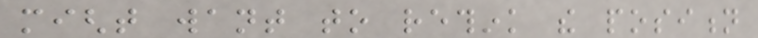might want to rethink the position
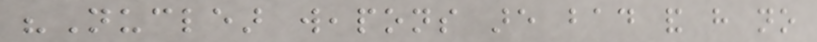"Nuclear weapons are bad and have no
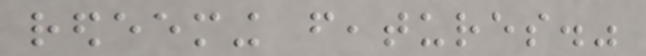redeeming features."
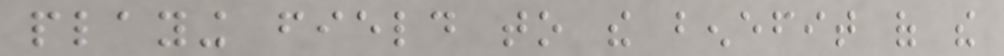playing field to the benefit of the
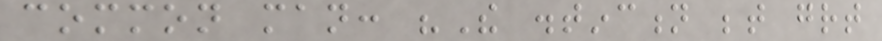common man: "The distinction between great
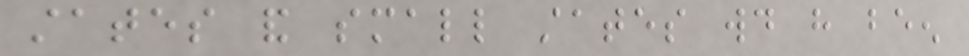states and small states would have been
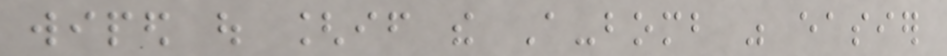wiped out [if the A-bomb was easier
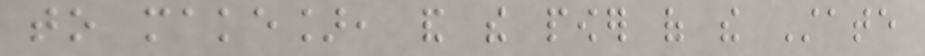to make], and the power of the State
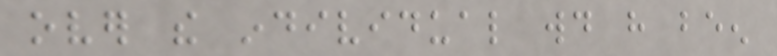over the individual would have been
